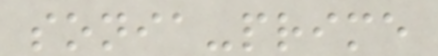sonia-prime
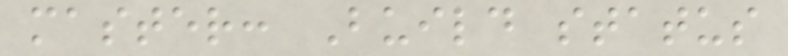master: Build status
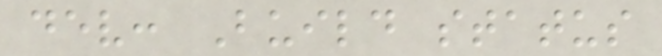dev: Build status
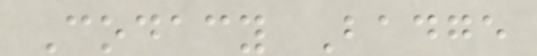Codacy Badge
